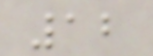12
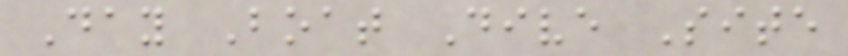Day Boat Dive Site
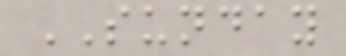SUNDAY
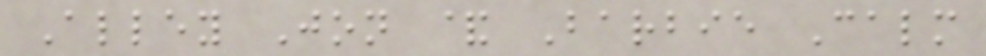Alley Jon & Barbie Calm
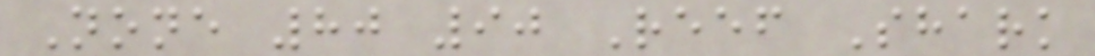None 80 90 Reef Shark
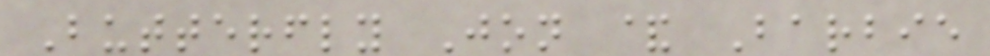Butterfly Jon & Barbie
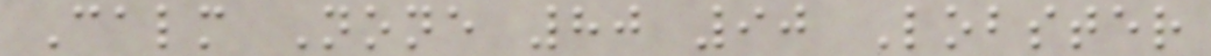Calm None 80 90 Lobster
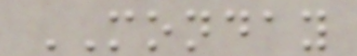MONDAY
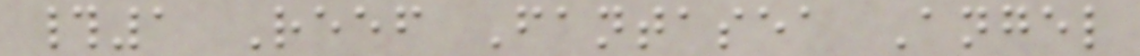#1 Reef Fantasea Angel
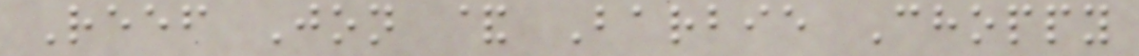Reef Jon & Barbie Choppy
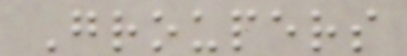Groupers
